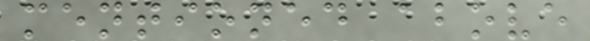mentioned above
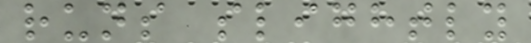runs slightly
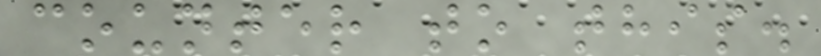counter to this.
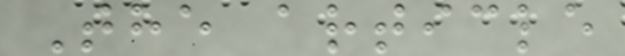The article
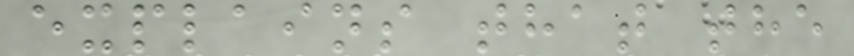explains that the
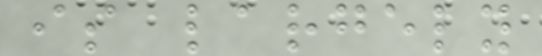is largely
